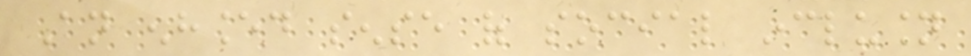An enhanced sense of social inclusion
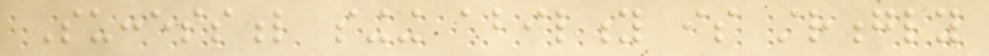Successful singing ability is strongly
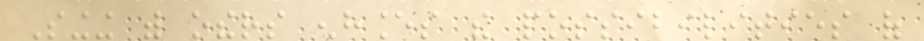Singing with others enhances the possibilities of
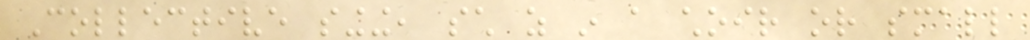Collective singing, such as in a choir or small
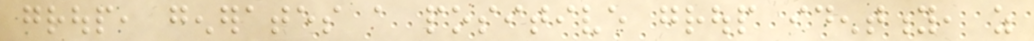group, generates a positive group identity, as
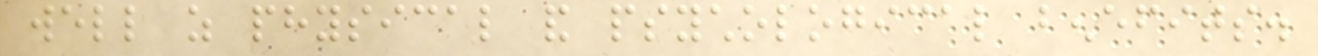well as physical and psychological benefits.
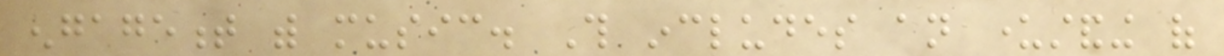engagement with music. This includes an understanding of
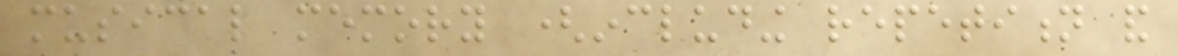musical memory (including repetition and
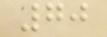70
